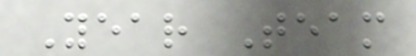Year Team
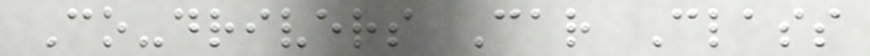Co-drivers Car Class
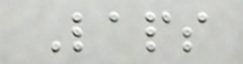Laps
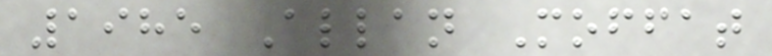1985 Allan Moffat
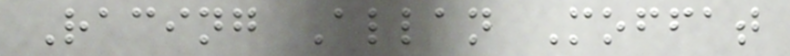Racing Allan Moffat
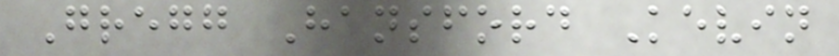Gregg Hansford Kevin
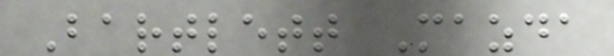Bartlett Mazda
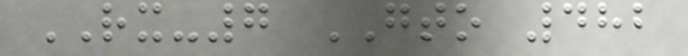RX-7 GTO 482
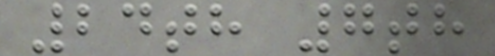24th 7th
